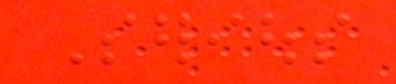Serious
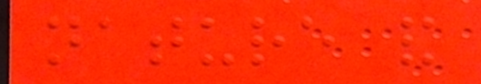nature and
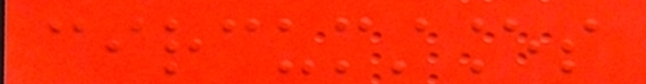circumstances
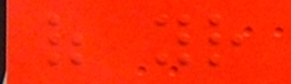of your
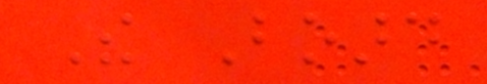The Board
